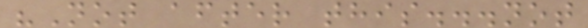"Not after this...not
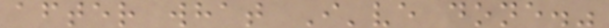after what I've done."
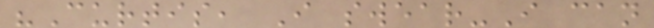"Curtis, I swear-I can
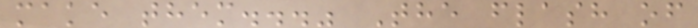make them..." The flash of
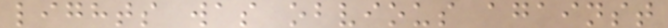lights was obvious against
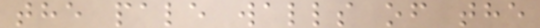the pale walls of the
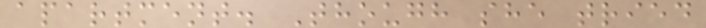apartment. Though she tried
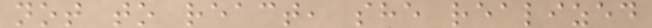not to react, she realized
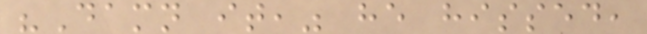"Damn it," he hissed,
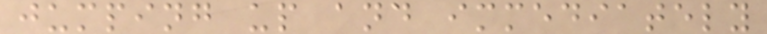jumping up and immediately
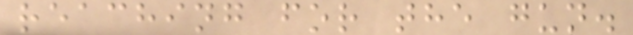reaching for the gun.
